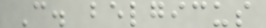C. belgicus
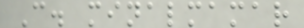C. minalmamar
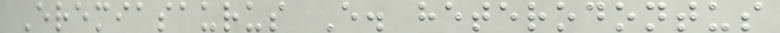Eremiasaurus E. heterodontus
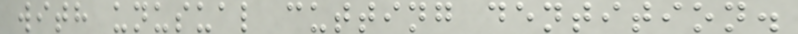with unusual cutting dentition.
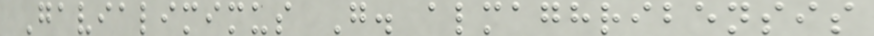Gavialimimus G. almaghribensis
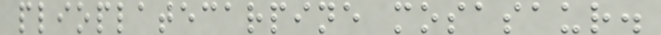plioplatecarpine mosasaur.
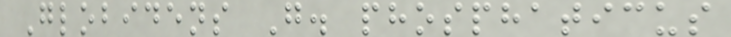Globidens G. phosphaticus
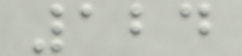124
